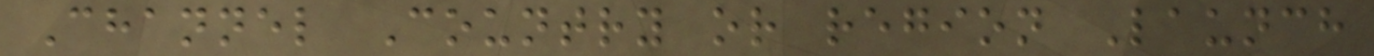Channel Country or region Launch
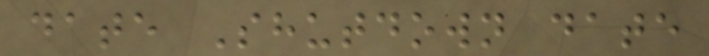date Shutdown date
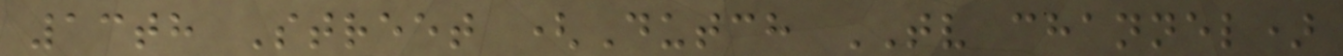13th Street (Dutch TV channel)
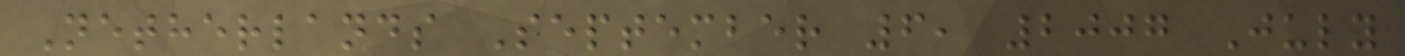Netherlands September 6, 2007 July
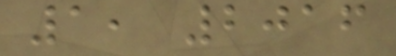1, 2016
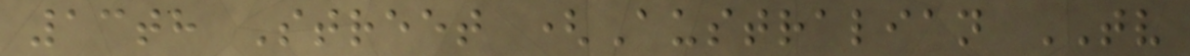13th Street (Australian TV
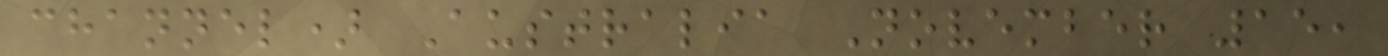channel) Australia November 15,
